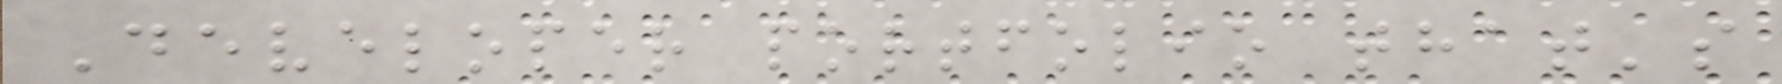Developer portfolio that's
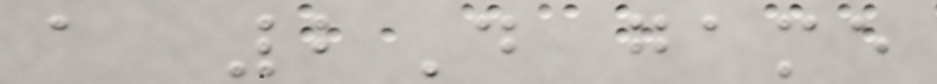a 2D game
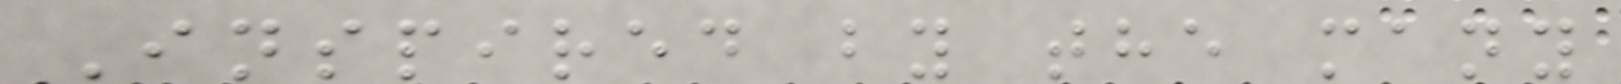Inspired by the many
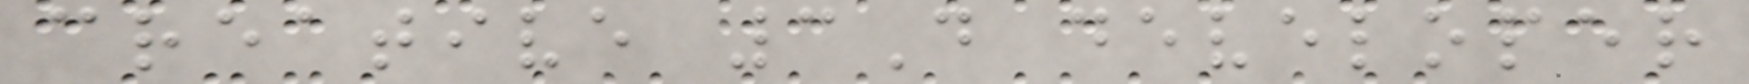creative 3D developer
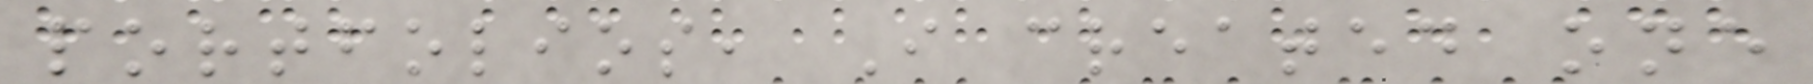portfolios, I created one
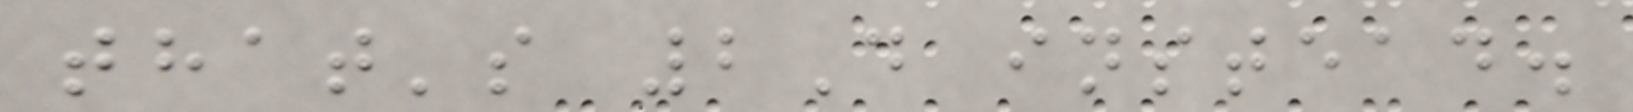that's 2D instead.
